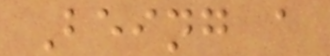Being a
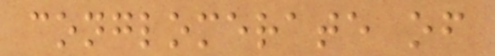conglomerate of
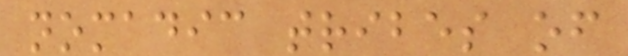nomadic tribes of
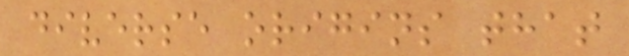diverse origins that
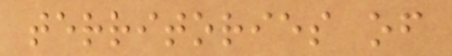territories of
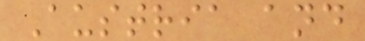Austria and
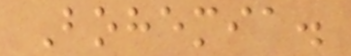Bohemia.
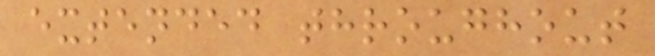extended throughout
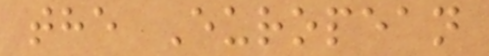the European
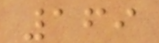169
